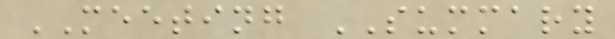MEETING SUMMARY
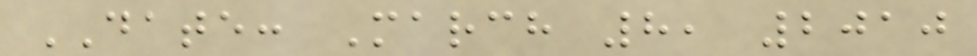DATE: March 8, 2010
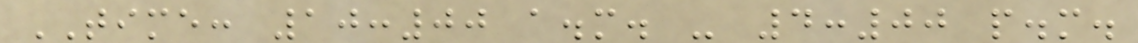TIME: 10:00 a.m. - 4:00 p.m.
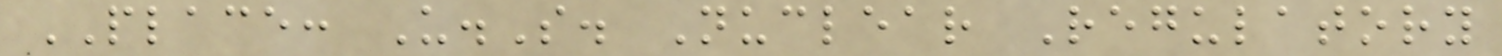PLACE: U.S. Nuclear Regulatory
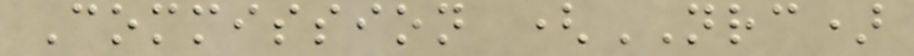Commission (NRC)
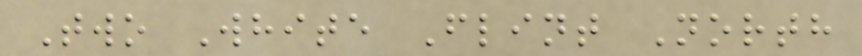Two White Flint North
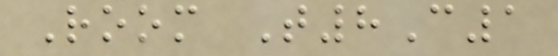Room T8C1
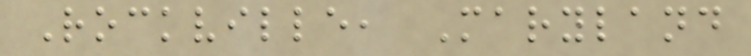Rockville, Maryland
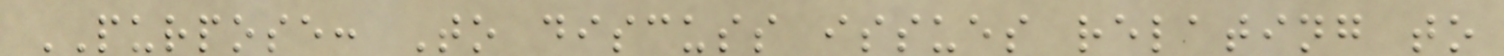PURPOSE: To discuss issues relating to
